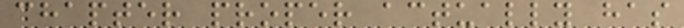chapter proper actually has
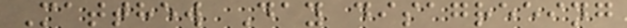Matthew Day disagreeing
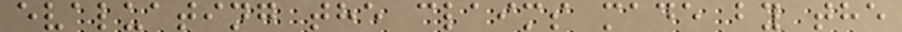evaluating the claims made by the
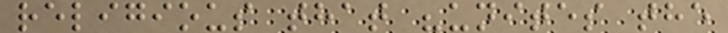religious that "unites the
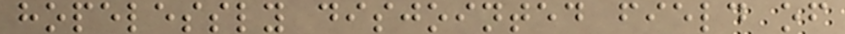hopelessly disjointed field of
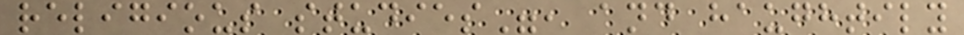religious studies", and haughtily
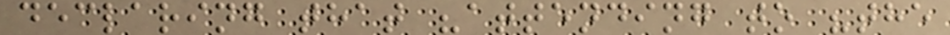declaring that "attending to "the
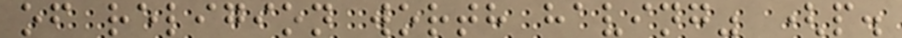of religion worth having" (p.
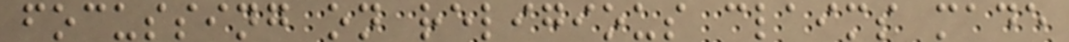focussing on religious claims made
